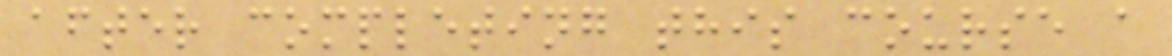after completing this course a
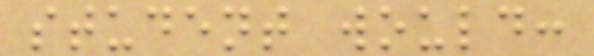student would:
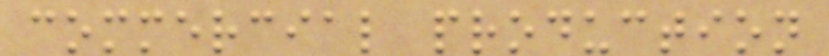commercial production
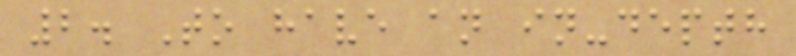2. To have an in-depth
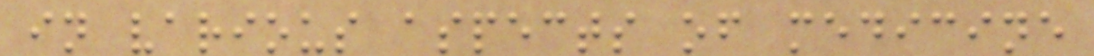in various aspects of medicine
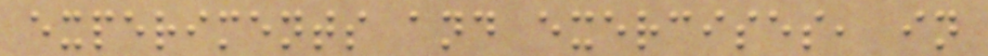experiments and exercises, in
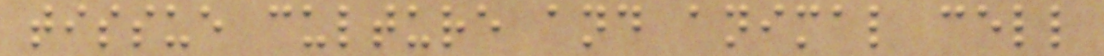tissue culture and animal cell
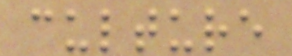culture
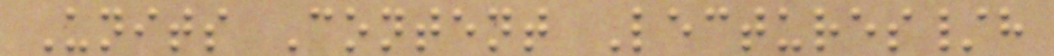Units Content Lectures/h
